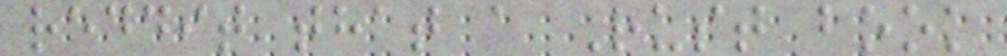reddit that a Rust book
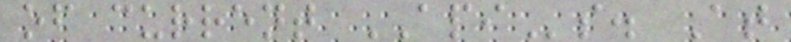of current APIs. At
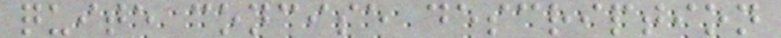quite concise description
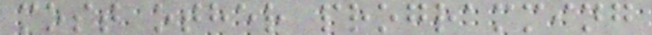most other programming
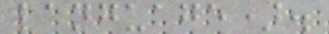language).
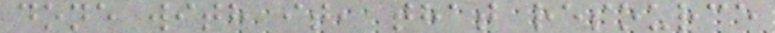done with it, that resource
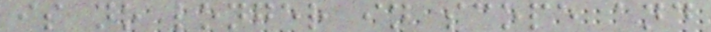is no longer in scope and
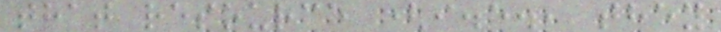that resource (i.e., they
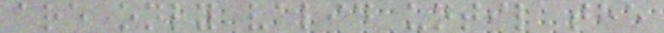are only valid until the
